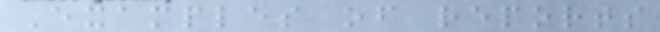Examples of reports
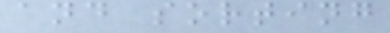and sorting
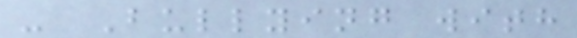- Bullying with
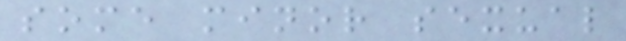some minor sexual
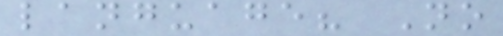language? No
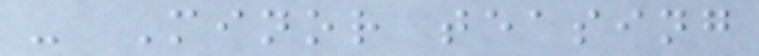- Minor teasing
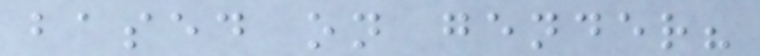based on gender?
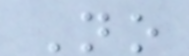No
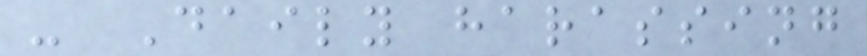- Daily harassing
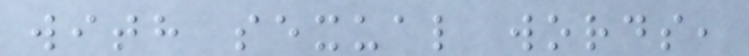with sexual words,
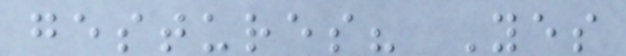gestures? Yes
